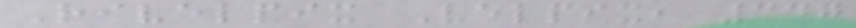Rivelpix Velpix, 347
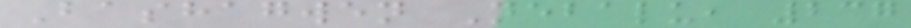Bashagwen Nebalu, 237
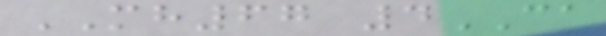MH67 4CA
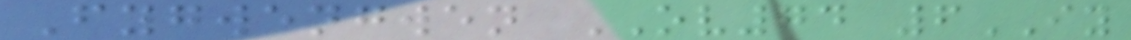Fygwengwen OV74 6IY
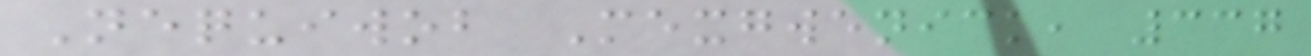Nequiwob Mexgwenick, 337
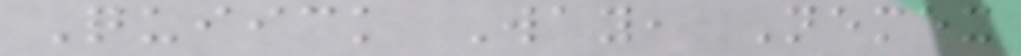Quiick Way, Nemex
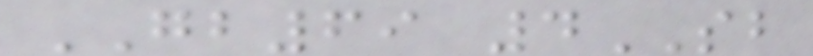GB69 4SB
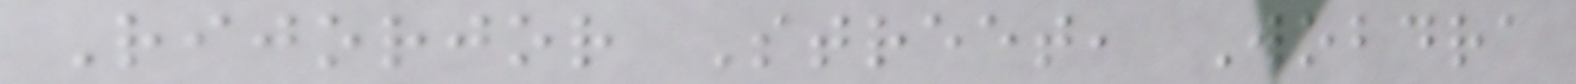Rijorjor Street, Wobdra
